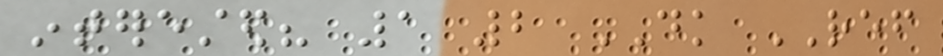interested? 1 2 DK REF
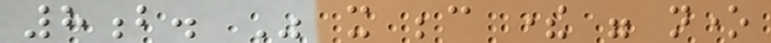8b. Was it because there were none
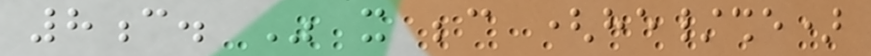8c. Was it because (he/she)
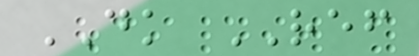DK REF
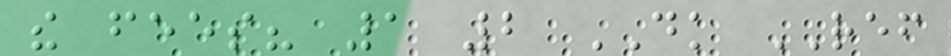the fees? 1 2 DK REF
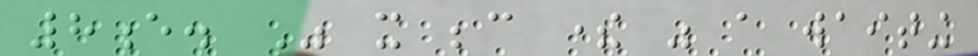8e. Was it because there was a waiting
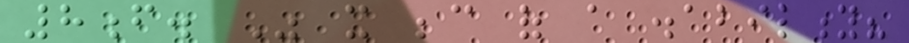8f. Was it because of a disability?
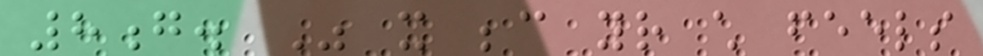8g. Was it because your child feels
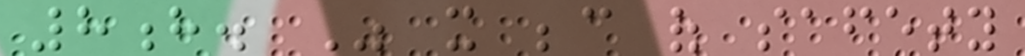8h. Was it because of safety
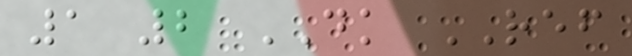1 2 DK REF
